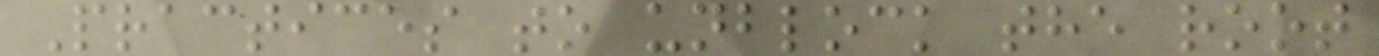Practices to unblock the root
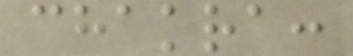chakra:
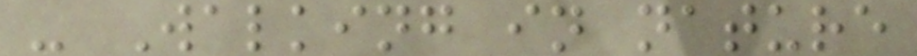- Walking in nature
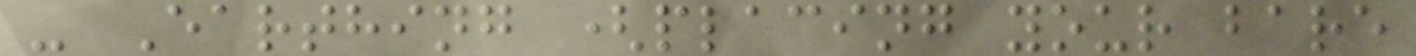- Earthing (placing your bare
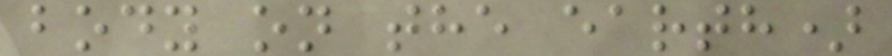body on the earth)
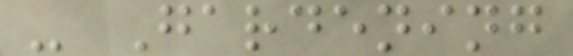- Gardening
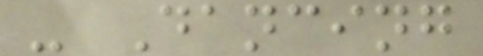- Dancing
